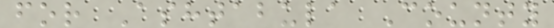for Ashtabula County
